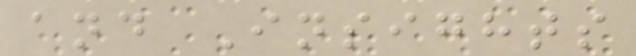and Insights
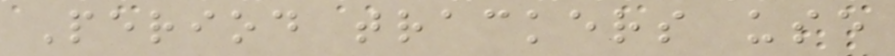Period trackers use
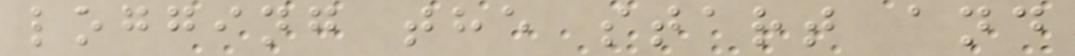logging the start and
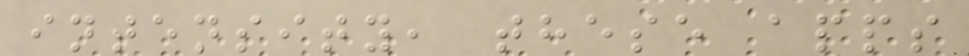intensity, these apps
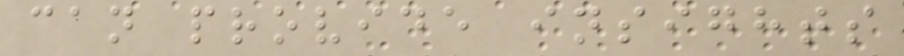can provide insights
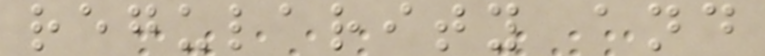regularity and
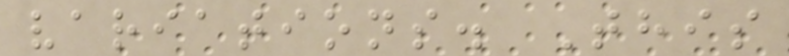variations. This
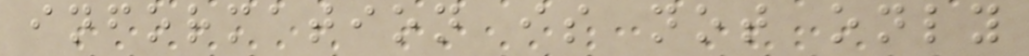information is not only
